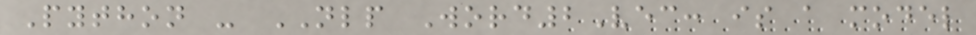Python - NLP Word2Vec: is a model
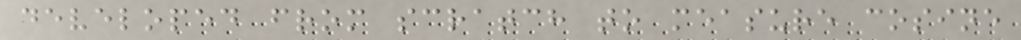developed from scratch to measure cosine
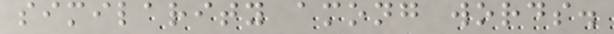similarity among words.
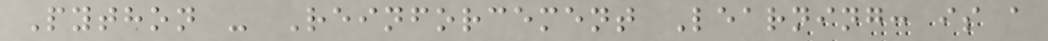Python - Reinforcement Learning: is a
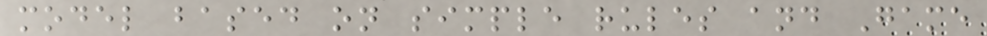model based on simple rules and Game
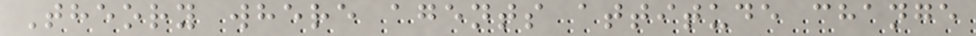Theory where agents attitude change
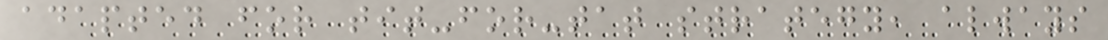adapted for tit-for-tat strategy, always
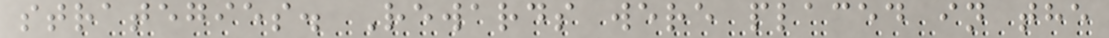strategies. Rewards were placed in the
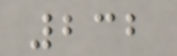232
